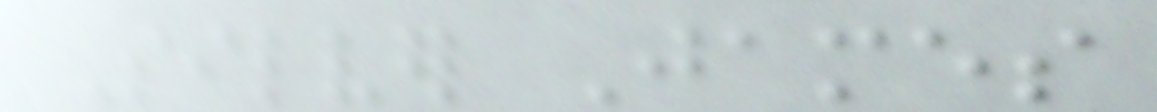Silver James
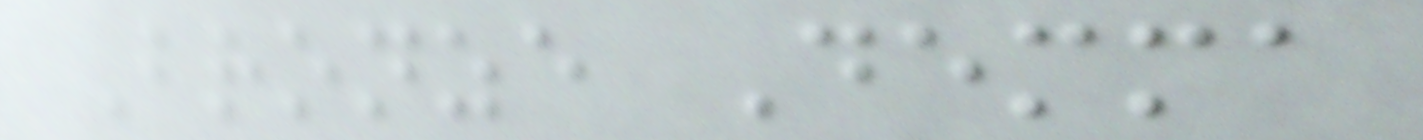Bronze Demma
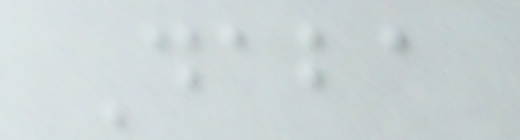Daba
